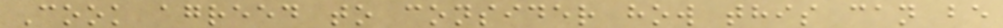Cook agreed to consider how this can be
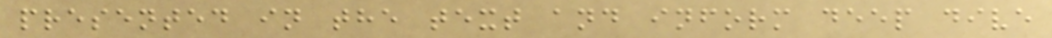presented in the text and inform deep dive
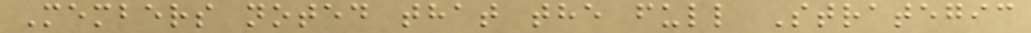Members noted that the full Strategic
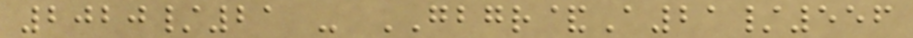2020/21 - GBGR&A21/556
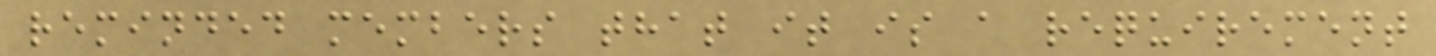reminded members that it is a requirement
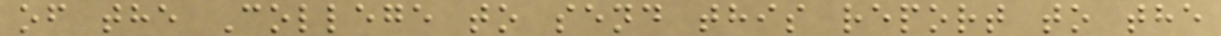of the College to send this report to the
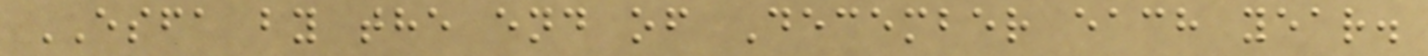ESFA by the end of December each year.
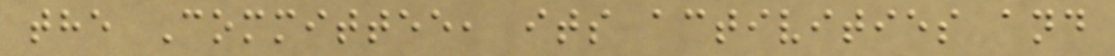the Committee, its activities and
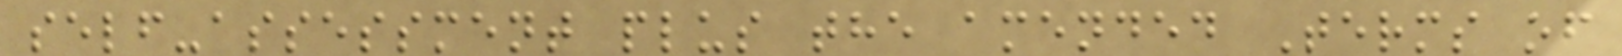self-assessment plus the amended Terms of
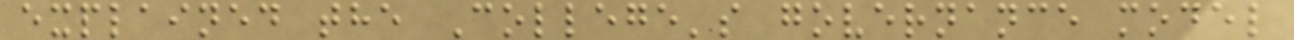explained the College's governance model
